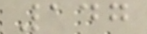147
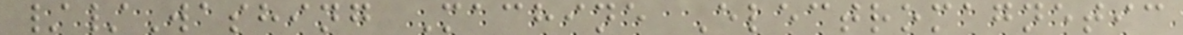//Washing Machine Electromagnetic
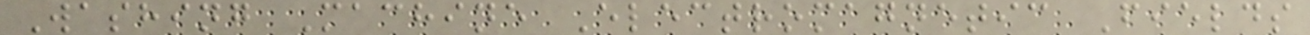Washing Machine Electromagnetic Fields
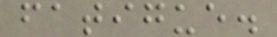fatigue.
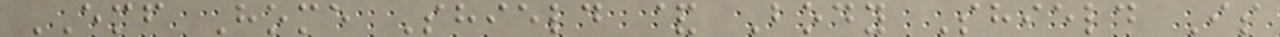EMF Home Shield & Body Shield Is
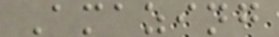Amazing
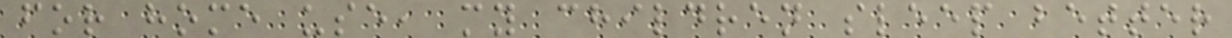for home use, my children sleep better
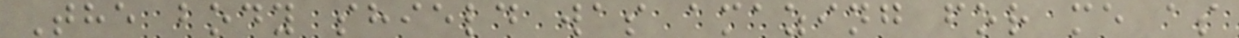The body shield was amazing for me as
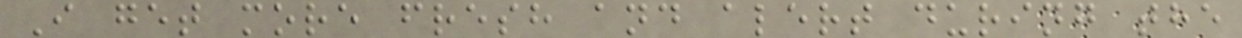I get more fresh and alert during the
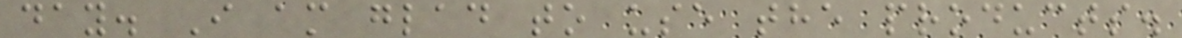day. I am glad to use the products.
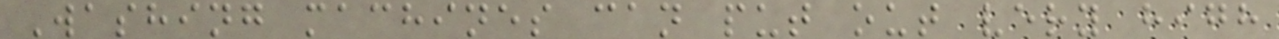Washing machines can put out very high
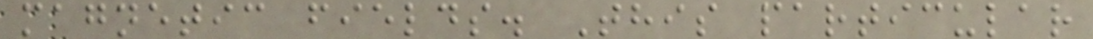magnetic fields. This particular
